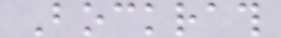Bockrath
